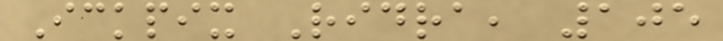Ickpix Ridra, 105
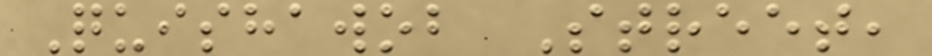Quishawob Street,
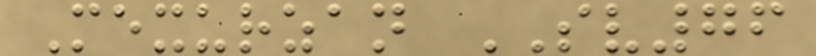Mexurzan SV76
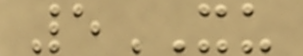5XU
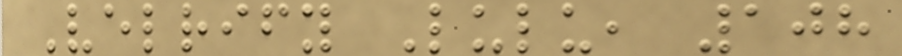Velrify Lulu, 108
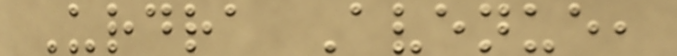Urdra Avenue,
